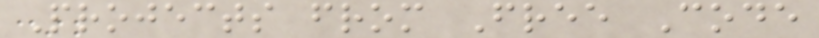Projects from Free Code
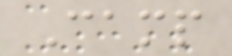Camp
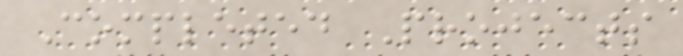Completed Projects
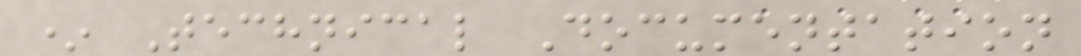* Technical Documentation
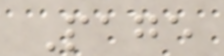Page
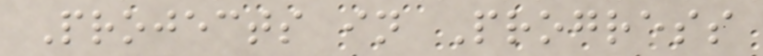Projects in Progress
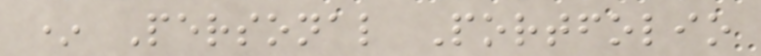* Personal Portfolio
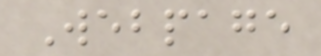Webpage
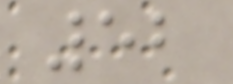52
